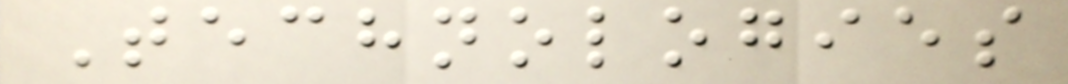Technologies
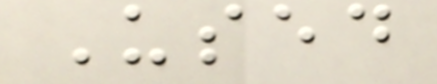Used
